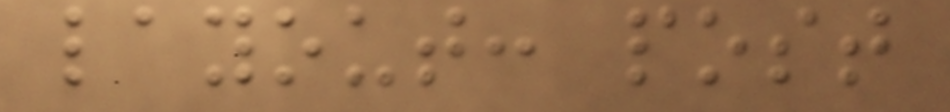layout: post
